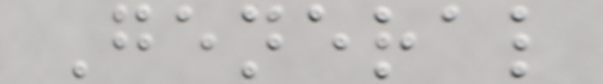General
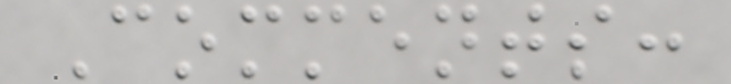Comments:
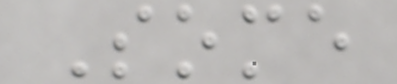Some
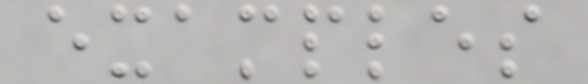examples
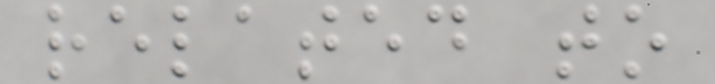related to
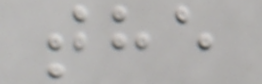the
